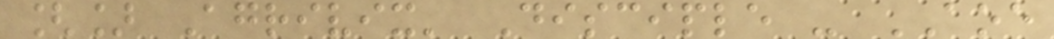[] Agrivix' Disciple - AOE
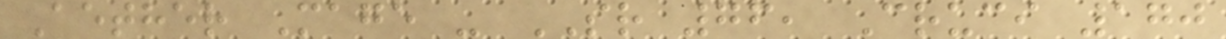Aether Mage - SR 76, Cruci 170
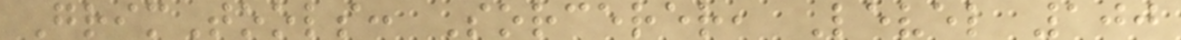GrimTools: Sorcerer, Level 100
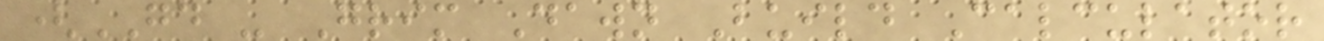(GD - Grim Dawn Build Calculator
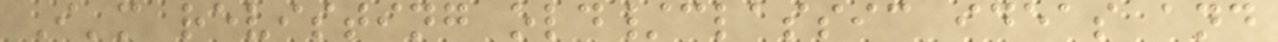I'm revisting old/classic ideas and
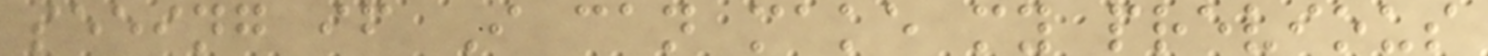seeing if I can make my previous
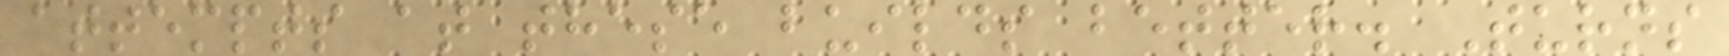attempts at these builds better. Turns
